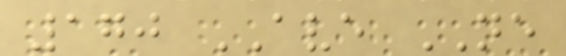170 AVE NE
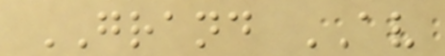GRAND AV
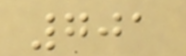701
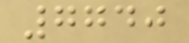7740
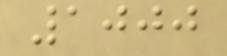1000
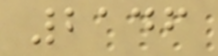2146
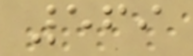569
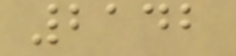2142
